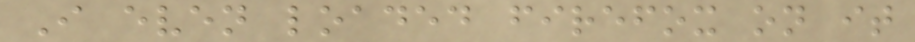I even loaded firefox on it
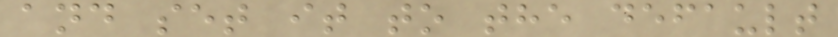and set it to the default
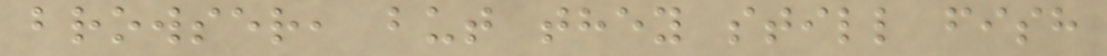browser, but they still fish
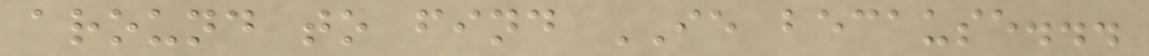around to find IE because...
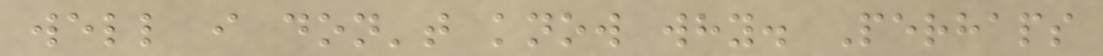well i don't know why. Perhaps
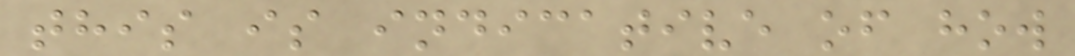this is indicative of how
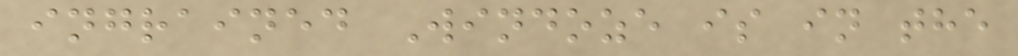ingrained Windoze is in the
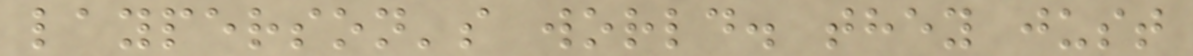layperson's world. they just
